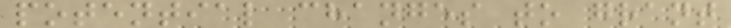potential changes to grant
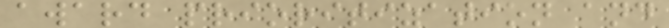award prioritization and
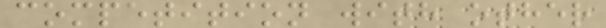competition with other
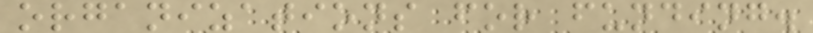organizations for funding.
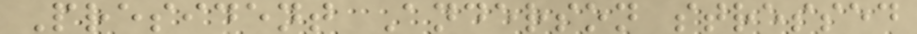President Anderson stressed
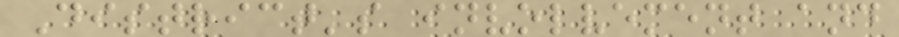District's involvement and
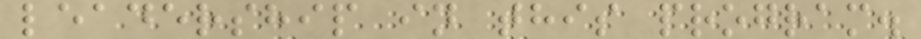leadership in this program.
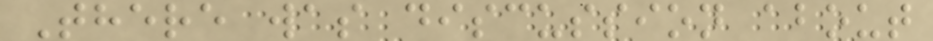There was discussion about
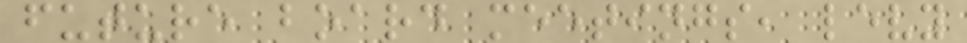future board meetings, levy
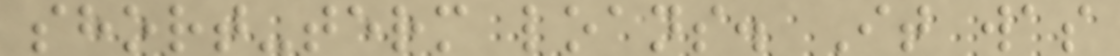short-term loans. It was
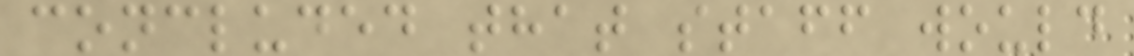concluded that staff would
